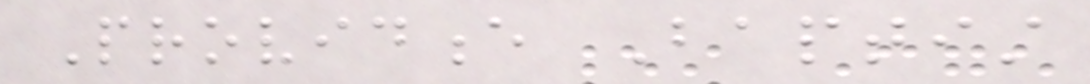Providence Baptist
